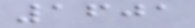1601
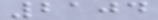2104
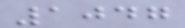1047
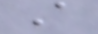A
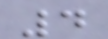4
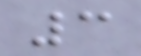3
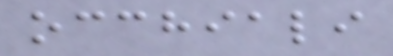occhiali
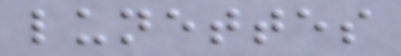lunettes
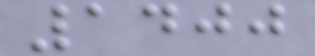1400
